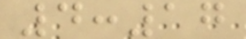4:17
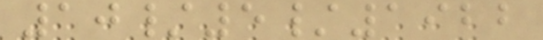10/5/1922
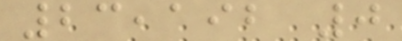23,192 0
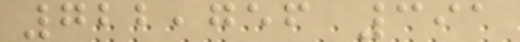722,756 391
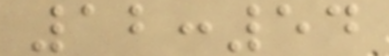12:54
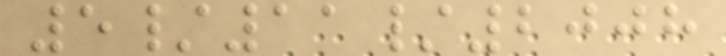5/11/2008
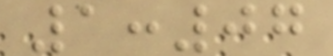1:07
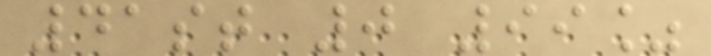41st 0 99%
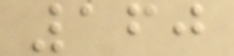160
